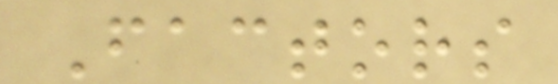Factors
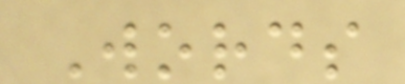Words
